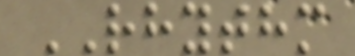RHYTHM
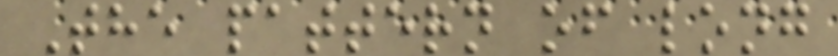The pattern of long
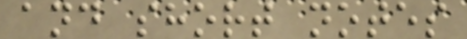and short notes
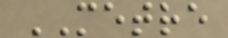METRE
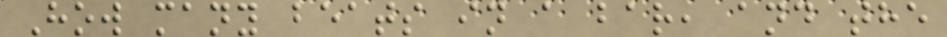How many beats in a bar, and the
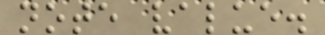note value.
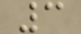3
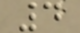4
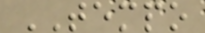TEMPO
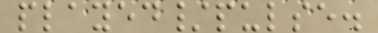played/pulse.
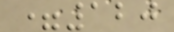=120
